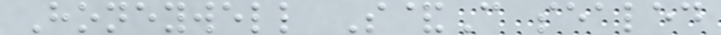Honeywell S&C sealed
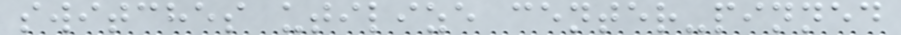switches utilize center-pinned
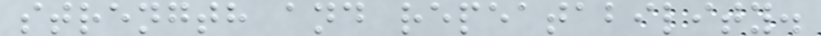strength and repeatability.
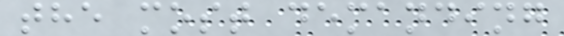the most demanding
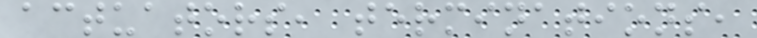actuators, terminations,
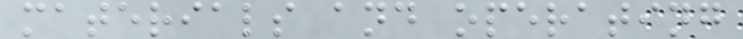materials and operating
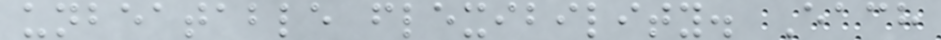unbeatable flexibility. Each
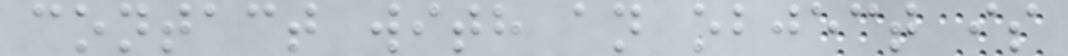contact with an object is
